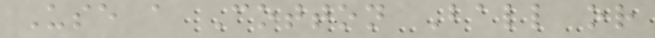Use a Cotton Ball or
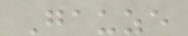Gauze
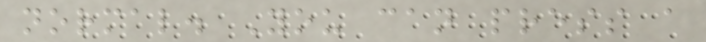normal. You can press a
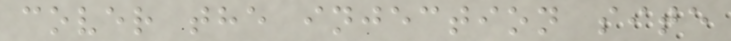cover the injection site
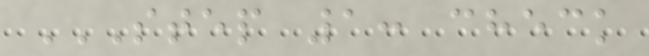STEP 1: CHECK
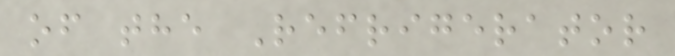of the Refrigerator
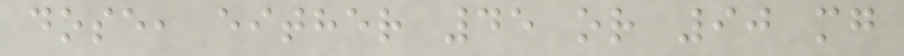dose, either 45 or 90 mg
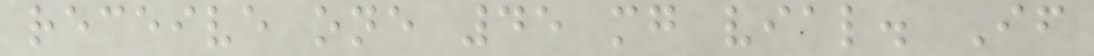receive one 45 mg vial. If
